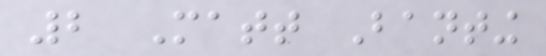2 Matt Banting
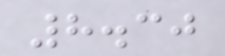8.30
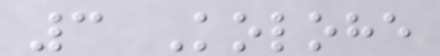3 Kolohe
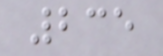235
